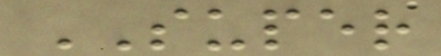SUPER
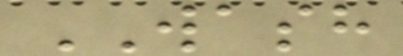WASH
